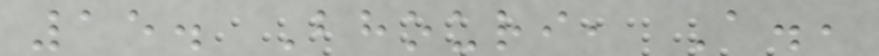15. Bhouri, A.,
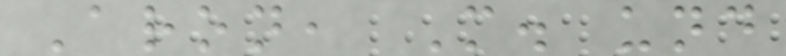Aron, M. und
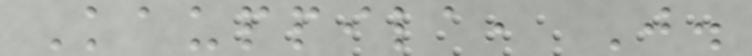Kauppila, J.
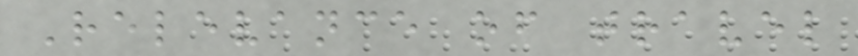Relevance of travel
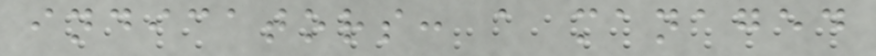indicators: a managed
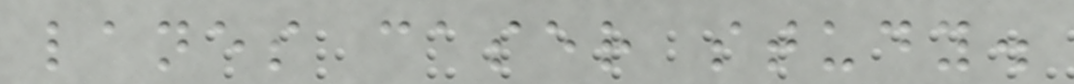lanes caser study.
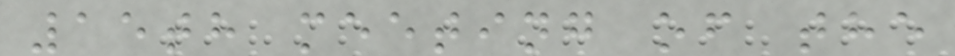15th meeting of the
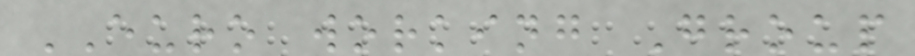EURO working Group
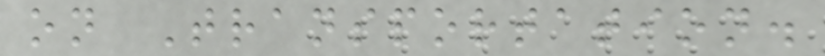on Transportation.
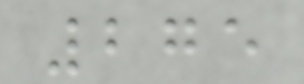275
